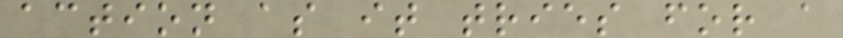action as it tries for a
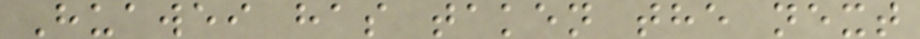Huawei has taken the next
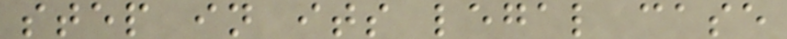step in its legal case
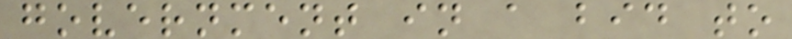government in a bid to
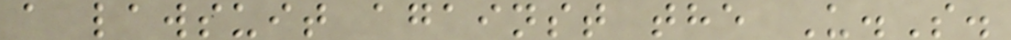a lawsuit against the U.S.
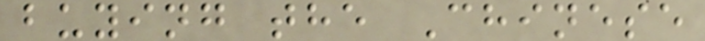buying the Chinese
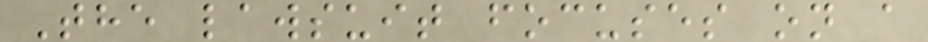The lawsuit focuses on a
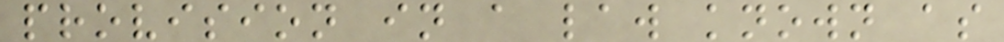provision in a law known as
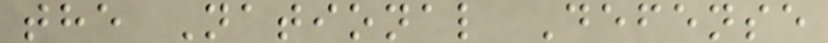the National Defense
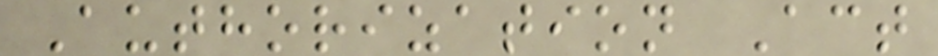Authorization Act
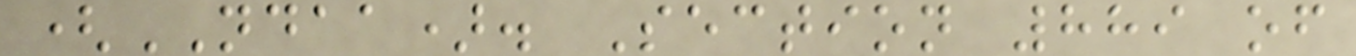(NDAA). Section 889 of
